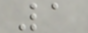1
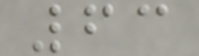63
